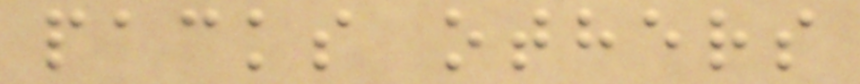packs others
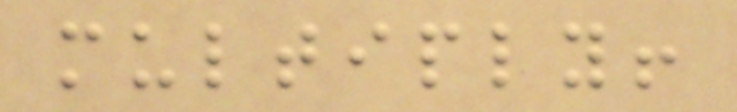multiply!
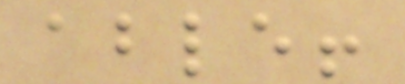able!
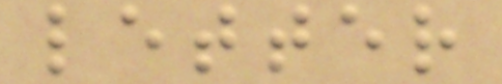letter
